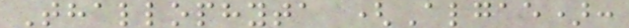Thallophyta (Algae):
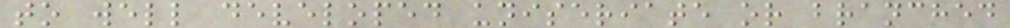to well developed uniseriate or branched
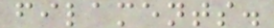filaments.
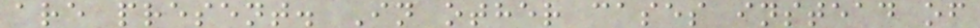are present. In other cases instead of
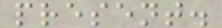present.
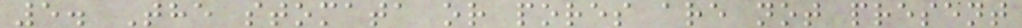5. The stomata or pores are not present
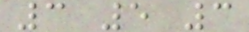3 5 3
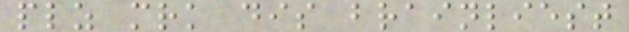plz mrk dis brainliest
